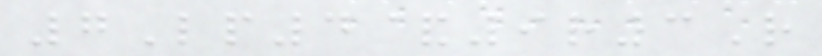7Lp4&9r3R
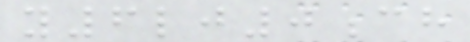y6lj0ch
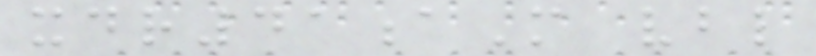xdr41aM vbl
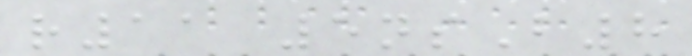r11 5nsB8
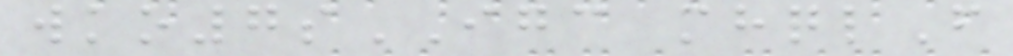wko7sIGC mhqlF
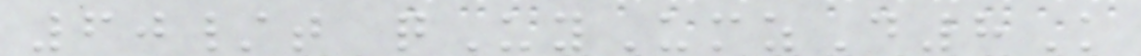60/t qUyUmzD8K
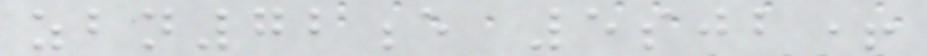zbn72e 5sjb+
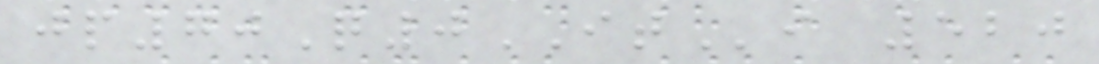jp70Q0ITi 520
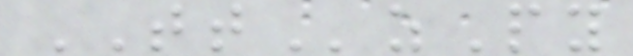TTzPy
